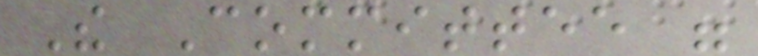The Committee were
